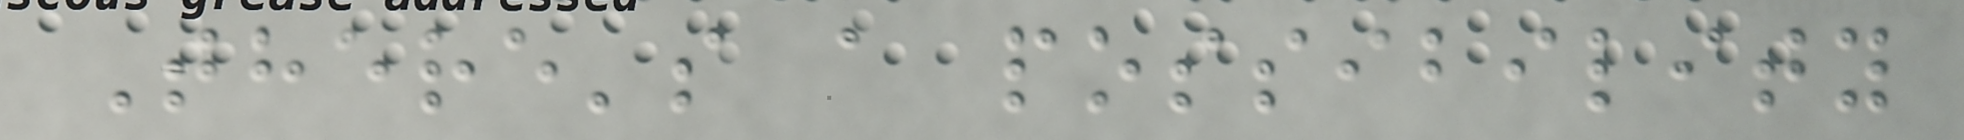There's a possibility
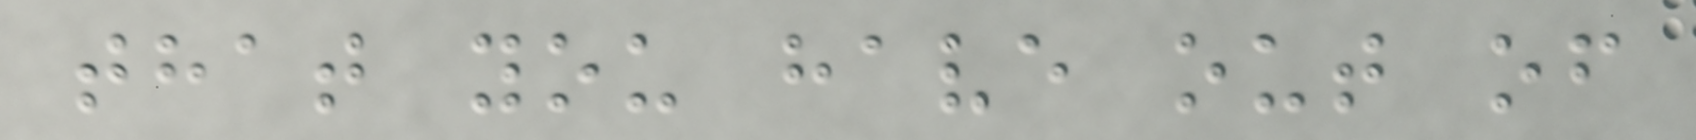that you have out of
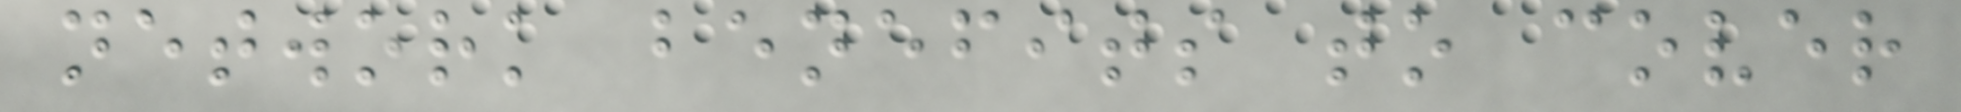network benefits to cover
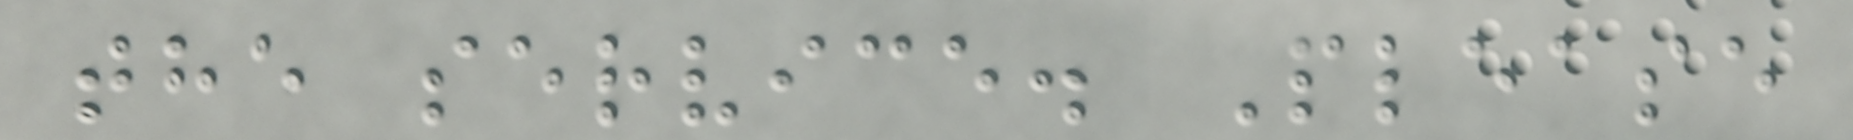the service. Please
